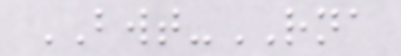BWT-RNA
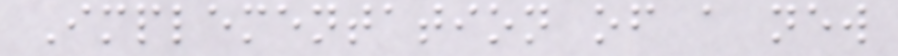Implementation of a new
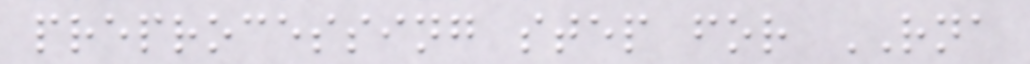preprocessing step for RNA
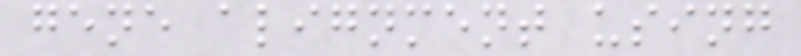gene alignment using
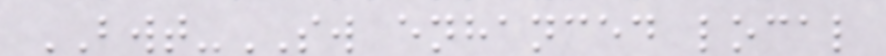BWT-SW enhanced local
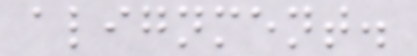alignment.
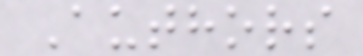Authors
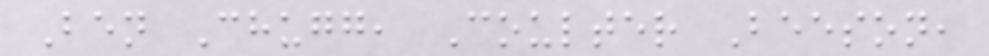Ben Chugg, Coulter Beeson,
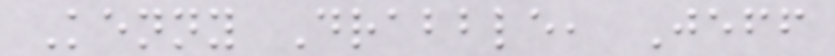Kenny Drabble, Jeff
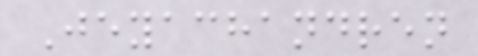Jeyachandren
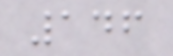146
